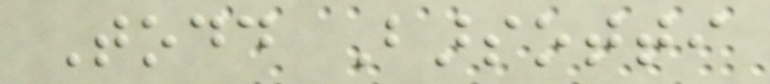Todd Barsotti
